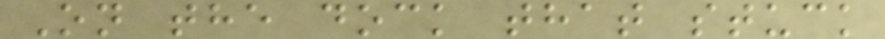On the dock that stuck
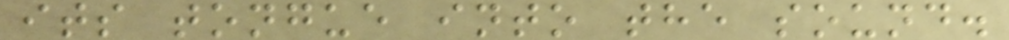its tongue into the sound.
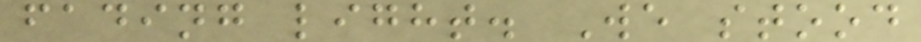fading light. We stood
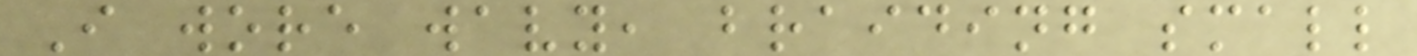I wore wavy, braiding small
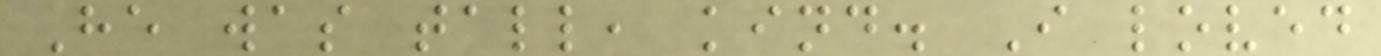He was tall, kind. I loved
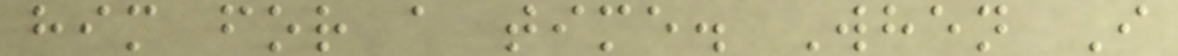him for a time. When I
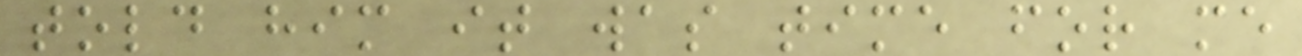told him it was time for me
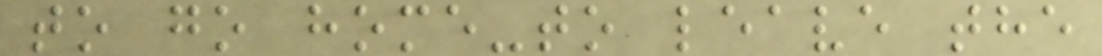to go home-to leave the
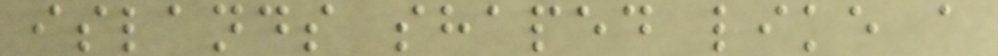islands shaped like a
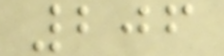206
